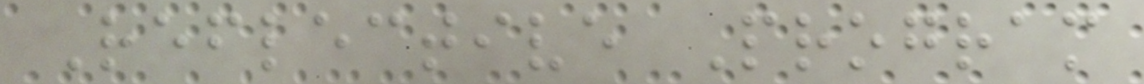Reflective Program
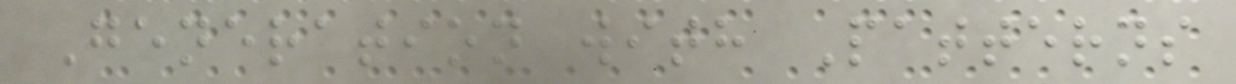Generation with Patterns
